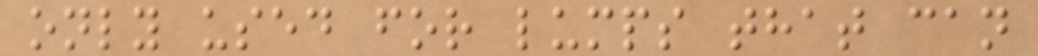only used for lumps that can
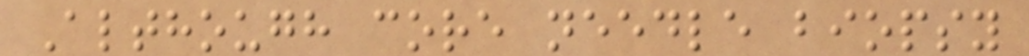Although core needle biopsy
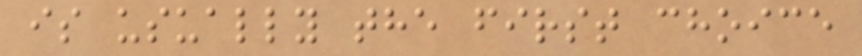is usually the first choice
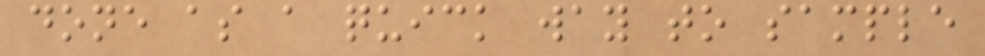done as a quick way to sample
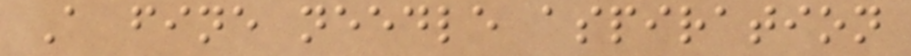A fine needle aspiration
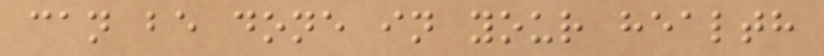can be done in your health
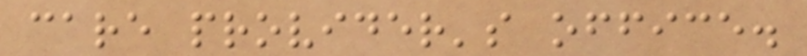care provider's office.
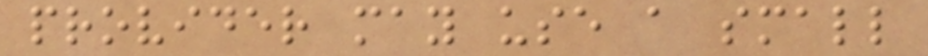provider may use a small
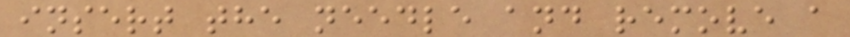insert the needle and remove a
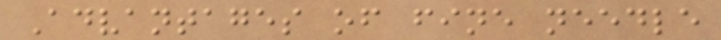Advantages of fine needle
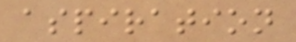aspiration
